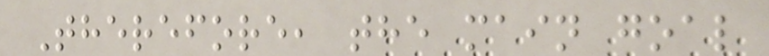Therefore, the main goal
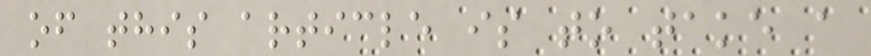of this article is to take a
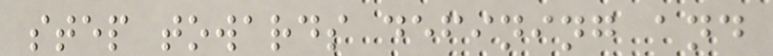step towards defining and
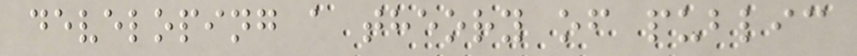developing a theory of public
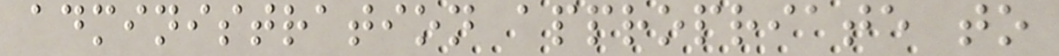administration appropriate to
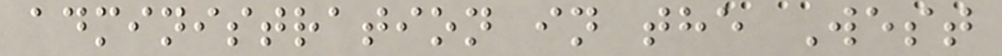administration in the West
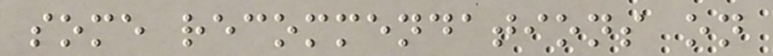some recommendations on
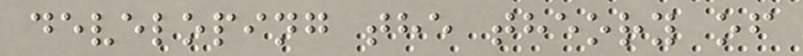developing the theory of
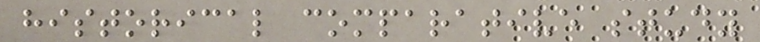historical comparative study
